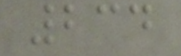234
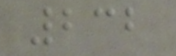232
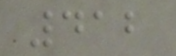412
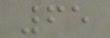65
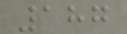187
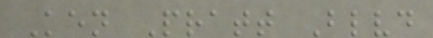Ken Pratt Blvd
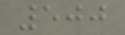500
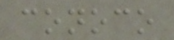conoco
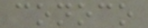conoco
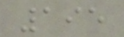195
